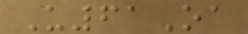U61Oa
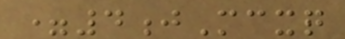=4jMcxq
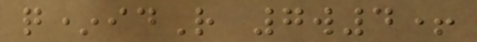q*idR 7w4+
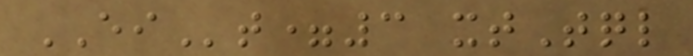EIt=3 xtTql
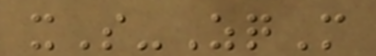xS-ZqM
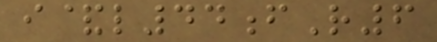i&l44fR6
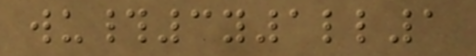wu#3y1ll1
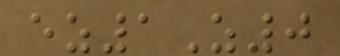ez1Z0
